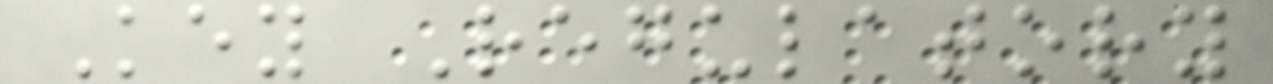Key Regulatory
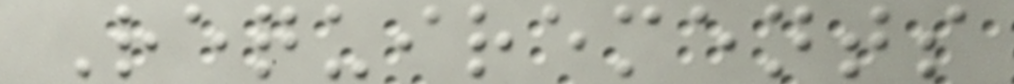Requirements
